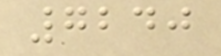7240
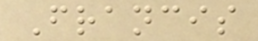Francis
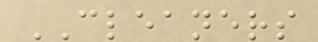CLEANERS
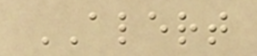ALERT
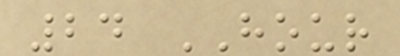24 HOUR
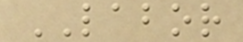LABOR
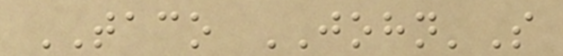TACO JOHN'S
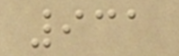931
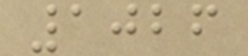1026
